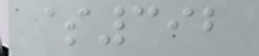$392
